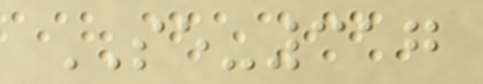SE-317
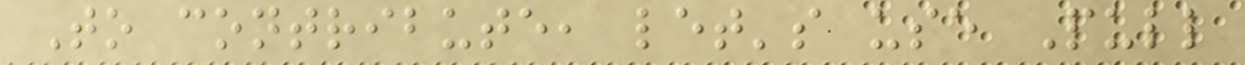To contribute, let's use Pull
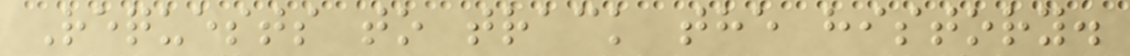Requests to track the history.
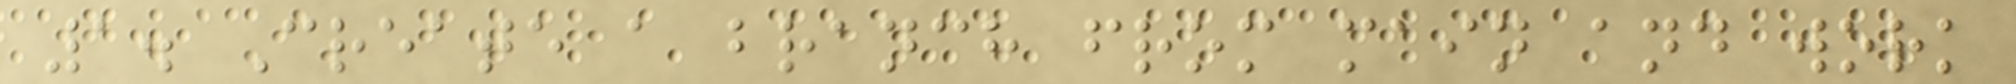1. Create a branch from main and work
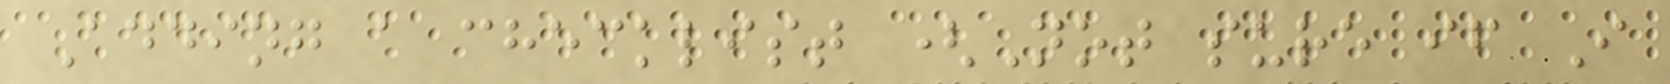Adding a checklist (Not sure if I
